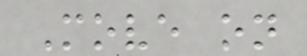Move on
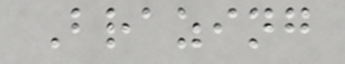Brazing
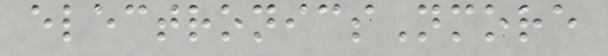electronicsNmore
